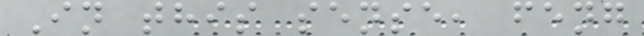In this sense, feng
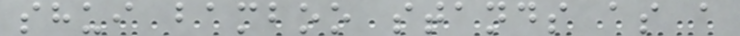shui bamboo stands as a
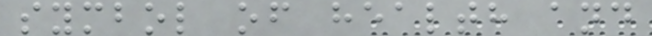symbol of health and
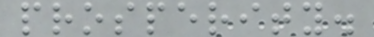prosperity.
